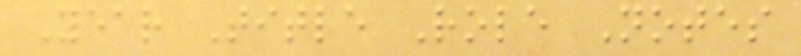Year Title Role Notes
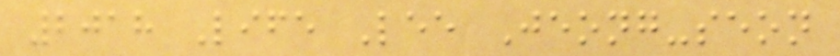2018 Life Lee Jeong-seon
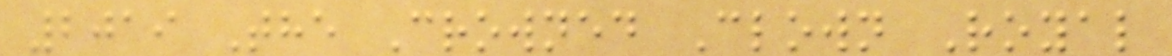2019 The Crowned Clown Royal
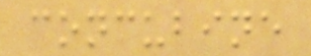concubine
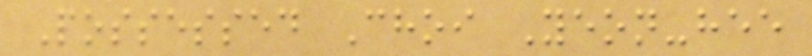Possessed Choi Yeon-hee
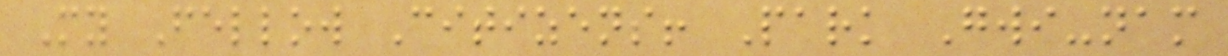My Fellow Citizens! Park Gwi-nam
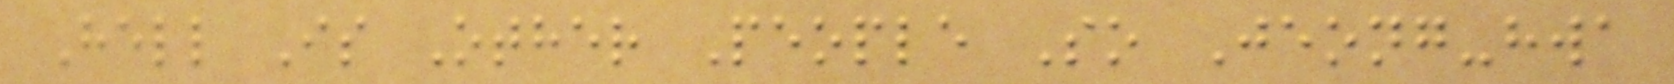Hell Is Other People So Jeong-hwa
